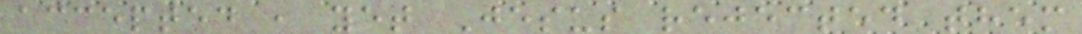accepted , yet Jesus rejected them
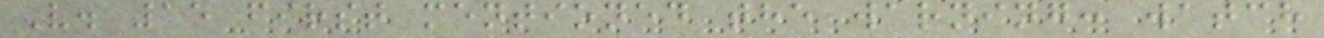V. 15 first mentioned the warning: watch
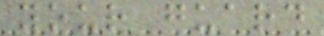your guard
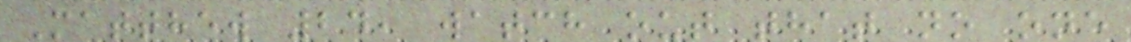Matthew 24, watch out that no one
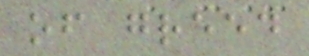of greed
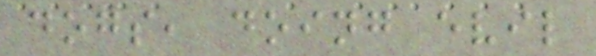dogs, doing evil
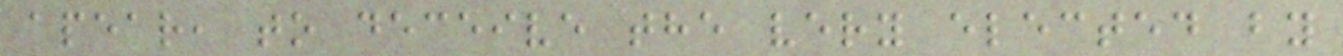apear, to deceive the very elected by
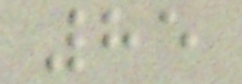85
